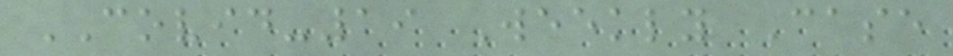COVID-19 Weekly Case
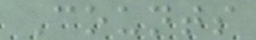Counts
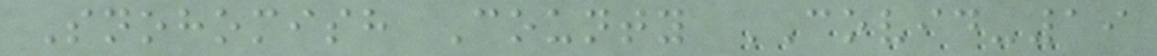Snohomish County COVID-19
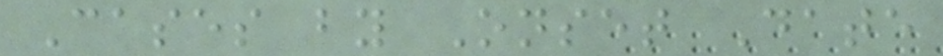Cases by Onset Date
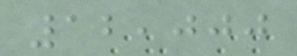12,000
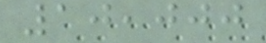10,000
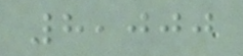8,000
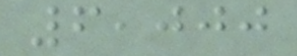6,000
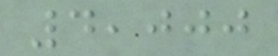4,000
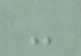-
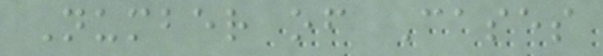Number of Cases
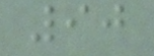90
